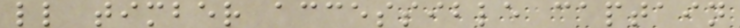ll timber accessible captain
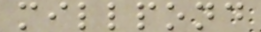millpond
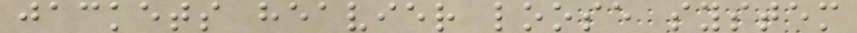jackets heavier loose system
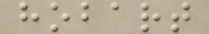hobart
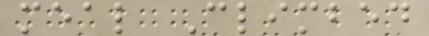meal Climbed
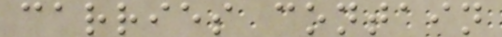carries contain
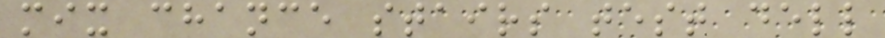mix chance stairs test dell
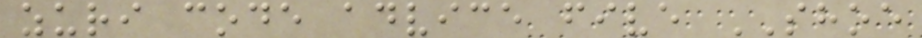zuri code advice five SHOE
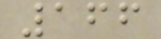166
